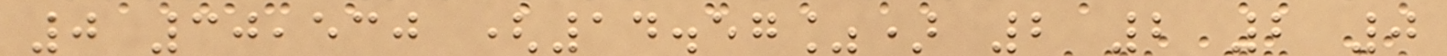0 30,530 (14.57%) 2 2 2 0
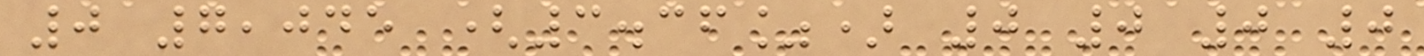0 7,045 (3.36%) 0 0 0 0
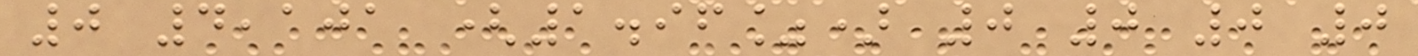0 4,101 (1.96%) 0 0 0 0
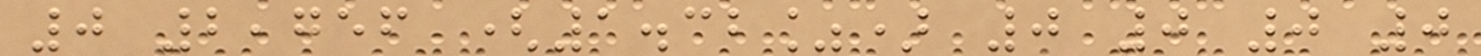0 2,756 (1.32%) 0 0 0 0
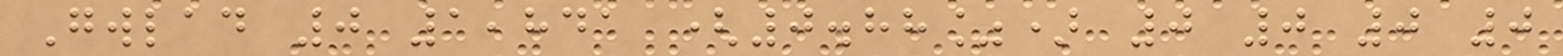Gwlad 0 1,841 (0.88%) 0 0 0 0
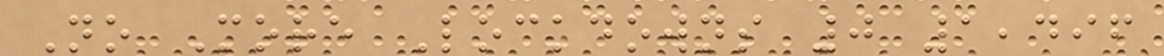No More Lockdowns 0 1,496
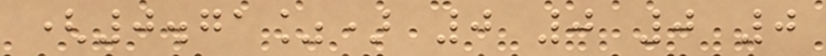(0.71%) 0 0 0 0
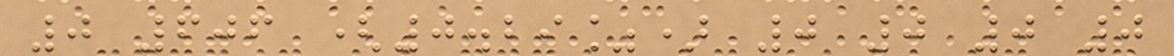0 606 (0.29%) 0 0 0 0
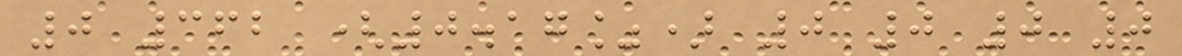0 362 (0.17%) 0 0 0 0
